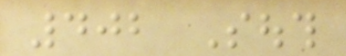402 South
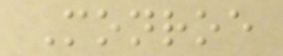Monroe
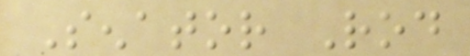Senator Rod
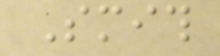Smith
